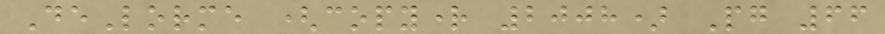DeLorme (copyright 2008) Pg 66
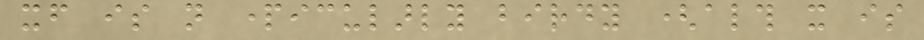itself is not particularly birdy (although it is
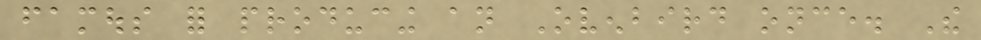famous for producing an Ovenbird once. The
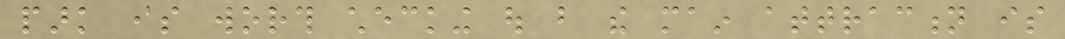park is worth checking out but the main attraction is
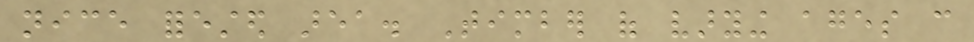nice forested area. Timber of varying ages can
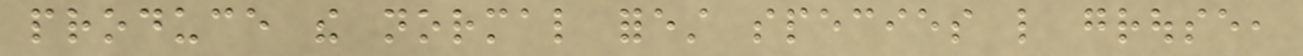produce the normal forest species like grouse,
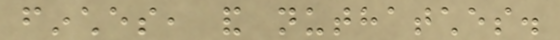finches, and nuthatches.
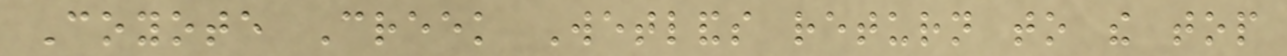Coyote Creek Wetlands return to the top
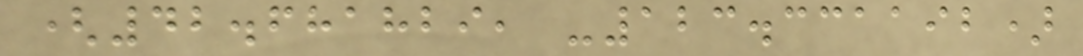(42.681829, -123.331192)
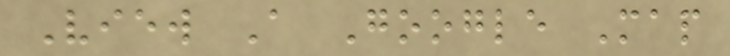View A Google Map
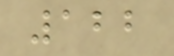122
